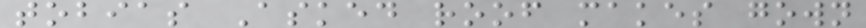tobias Asked roof makes gown
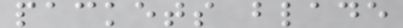packets blade
